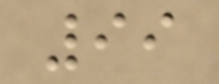99
